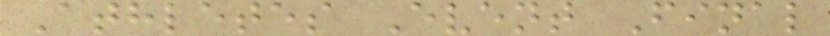Athletes Event Final
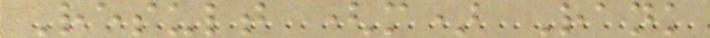Result (m) Rank
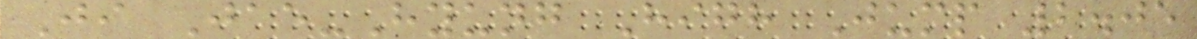Ji Jae-Hyung High Jump 2.05
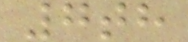7th
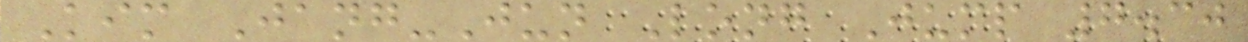Kim Jang-Jun Long Jump 7.30
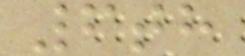6th
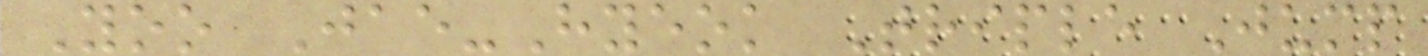Yoo Jae-Hyeok Triple Jump
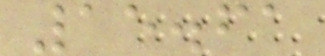15.61
